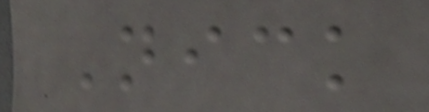Nick
